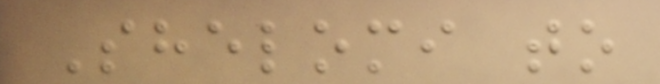Shelomi to
